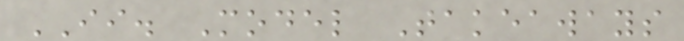II. Model Takeaways
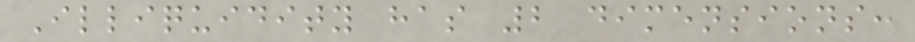Illiquidity has 2 dimensions:
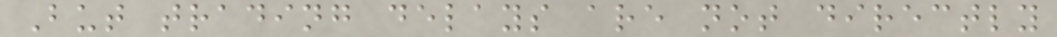But trading delays are not directly
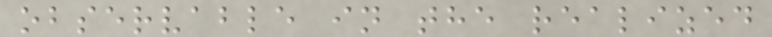observable in the realized
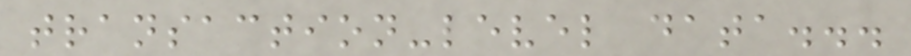transaction-level data...
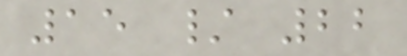15 / 22
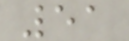51
